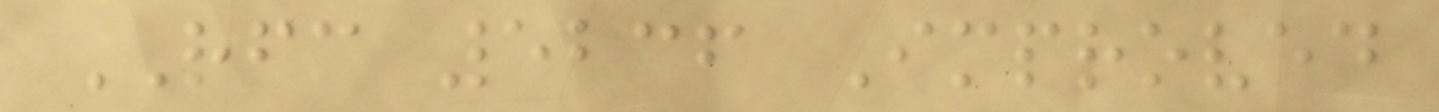RFC 5236 Improved
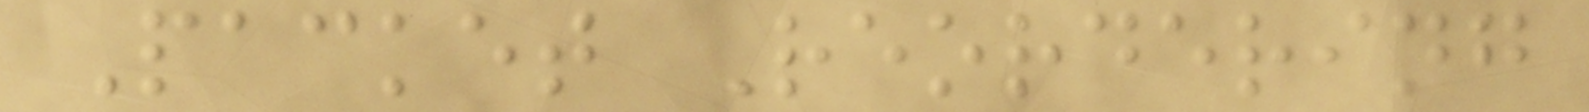Packet Reordering
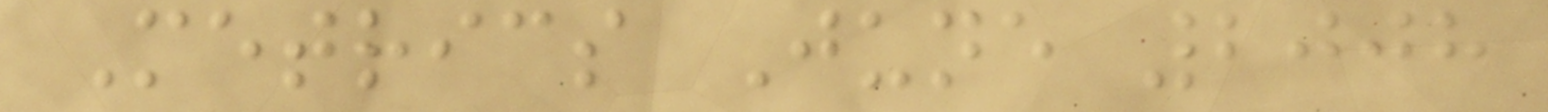Metrics June 2008
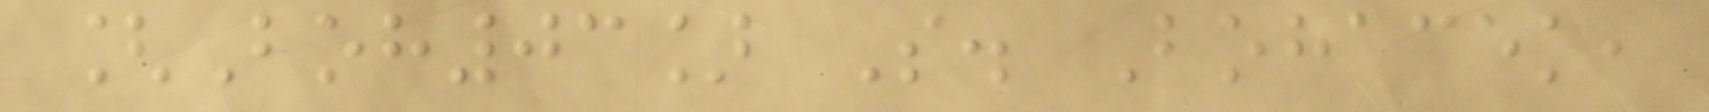[Boh03] S. Bohacek,
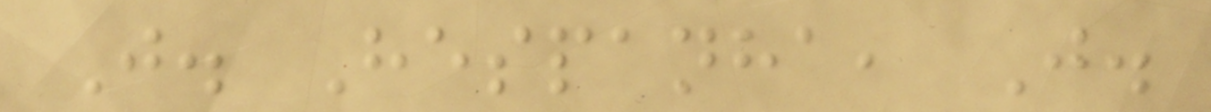J. Hespanha, J.
